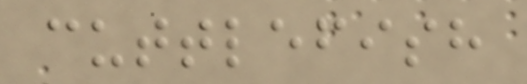cuttlefish
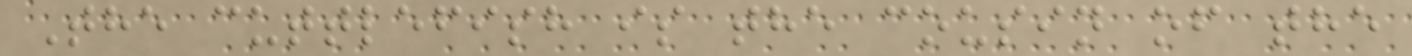The cuttlefish is the cousin of the
